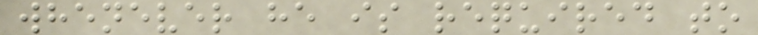whenever he is required to
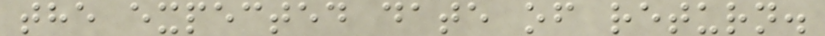the expected date of return.
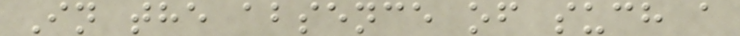In the absence of such a
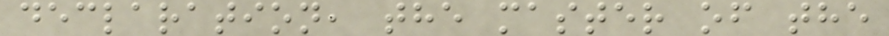declaration, the master of the
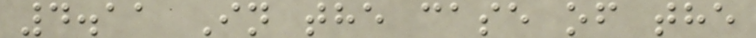4.11 In the case of the
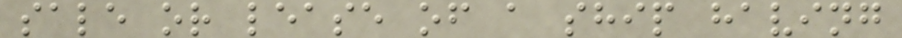sale or lease of a ship having
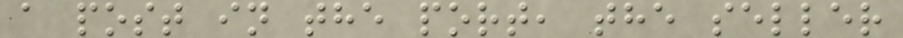a post in the port, the seller
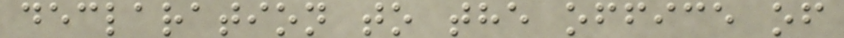declaration to the office of
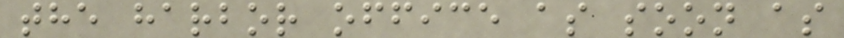the harbor office as soon as
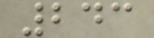243
